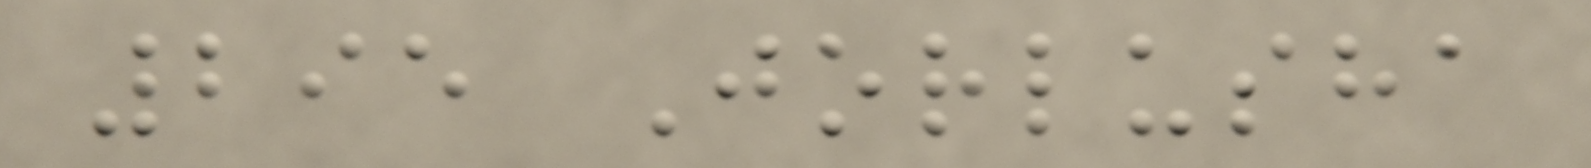295 Jorlusha
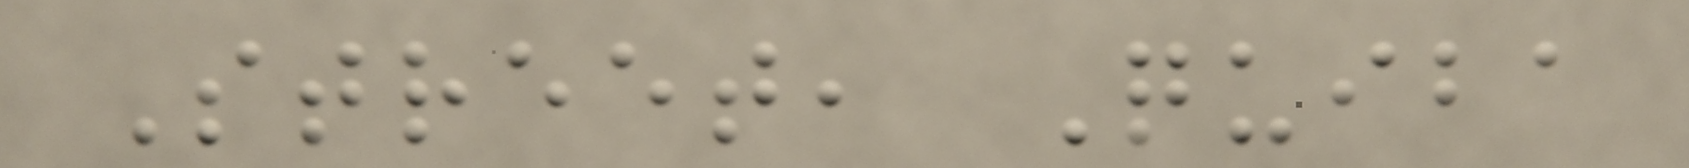Street, Quiba
